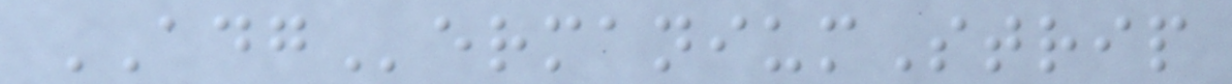ADGermaniumStrip
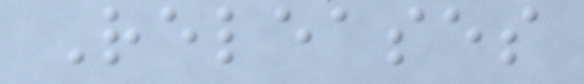Releases
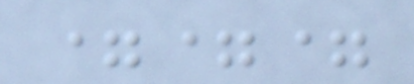===
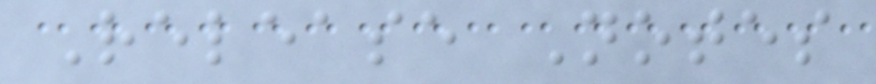Release Notes
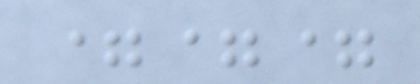===
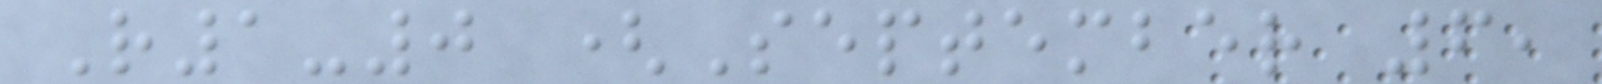R1-0 (September 6,
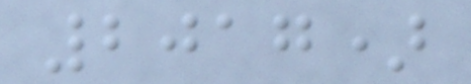2017)
